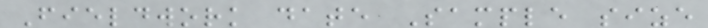Fieldwork date Sample size
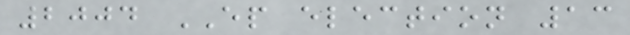2004 EP election 13
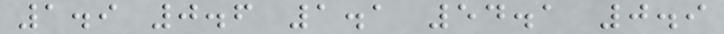1.9 0.6 1.1 54.1 0.9
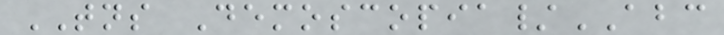TNS Demoscopia/ABC
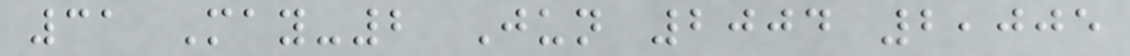31 May-2 Jun 2004 2,005
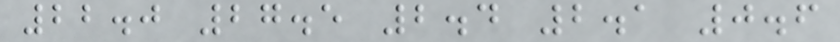22.0 27.5 2.4 2.1 0.6
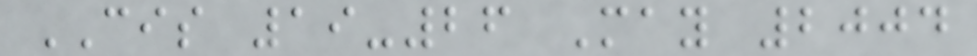CIS 19-26 May 2004
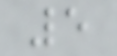5
